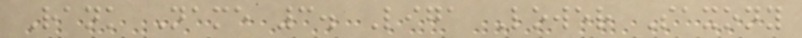Rank Name 3. Liga Lower Saxony
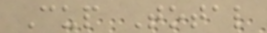Cup Total
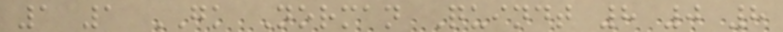1 1 GK Norman Quindt 8 0 8
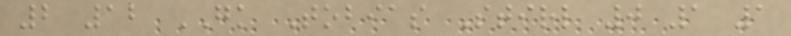2 12 GK Tobias Stirl 0 1 1
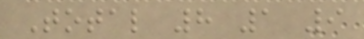Total 8 1 9
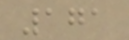171
